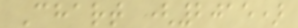Chart (2015)
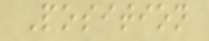Position
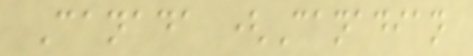Canada (Canadian
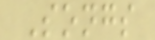Songs
